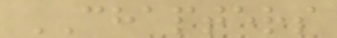CHAPTERS
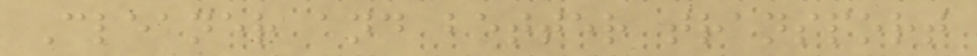Cleaner and better transport
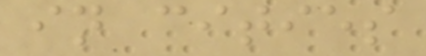in cities
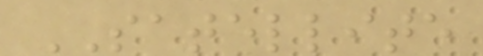SATELLITE
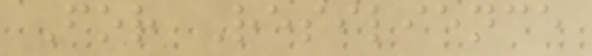For Resilience
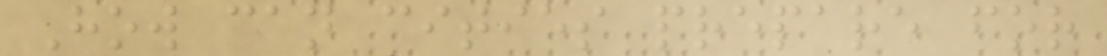How can cities prepare for
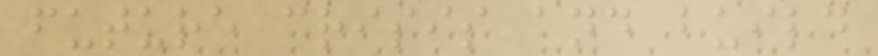future crisis and build
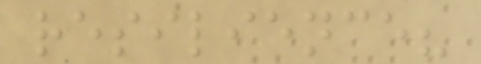resilience?
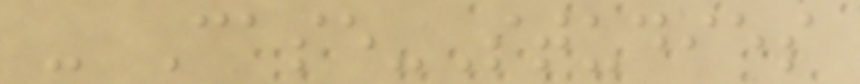- Case-Studies
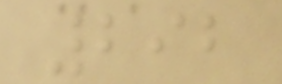292
